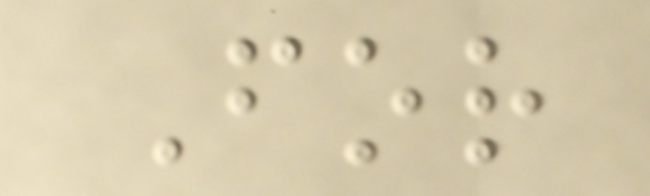For
